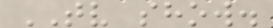TV show.
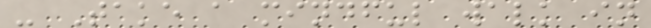- Take a mindful walk in
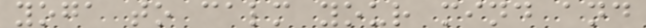yoga to calm your mind and
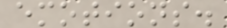emotions.
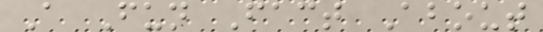A Fun Fact About
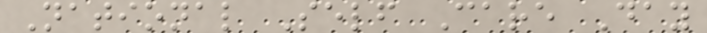National Self Care Day
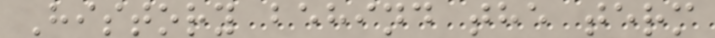History behind the term
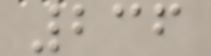236
